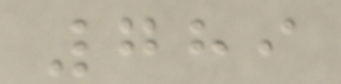789
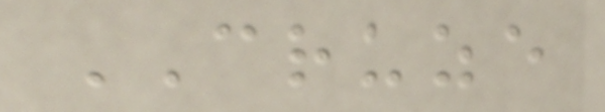CRUZE
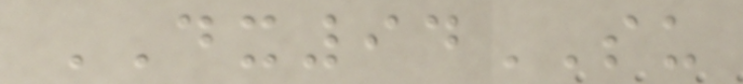DX94SU
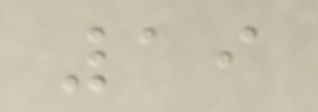19
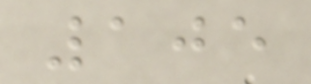105
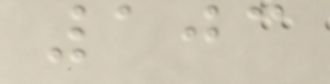103
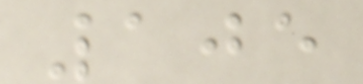105
